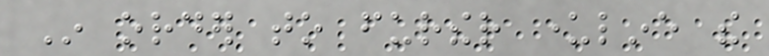In order to further underline the
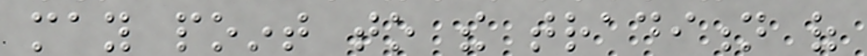may point to the tradition of
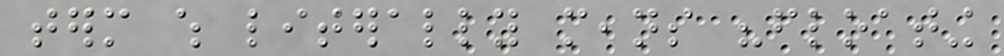term which literally means "floating
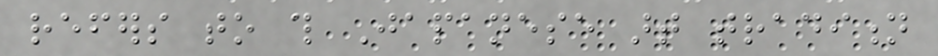refers to this Japanese art tradition
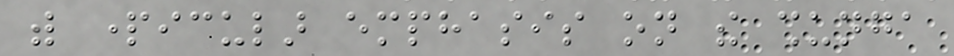with particular emphasis on the shunga
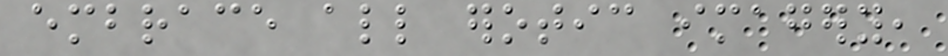embrace all erotic imagery,
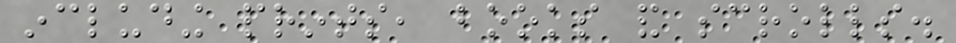including prints, books and scrolls.
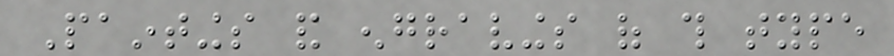Paintings and engravings of this type
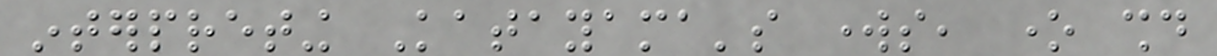interpreting Katayama's works, one should
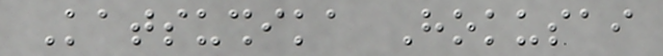Katsushika Hokusai
